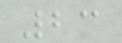23
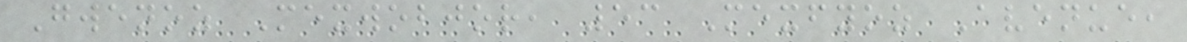Gwenoz Mexwobjor, 53 Mexfyoz Avenue,
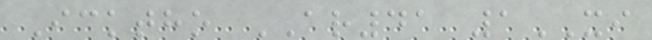Icktho AR41 1XI
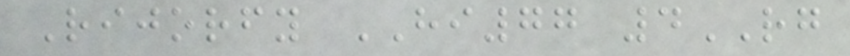Rijorfy HI77 4RG
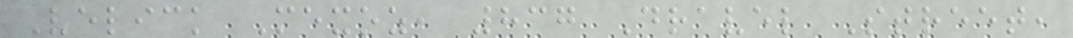Velick Mexoz, 837 Dravel Street,
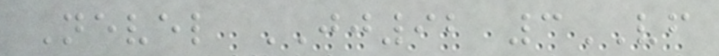Nevel JJ92 3VF
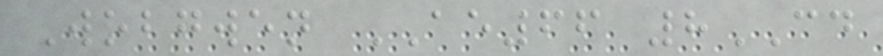Wobgwen AE66 8CD
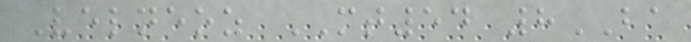Velneoz MT54 8BA
